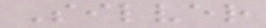Silver
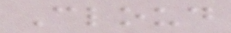Cloud
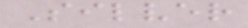Silver
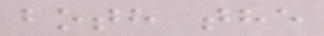both the
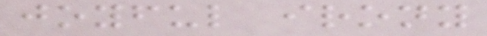joyful irony
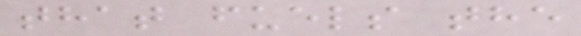that fuels the
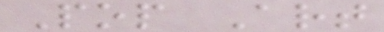Pop Art
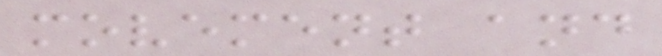movement and
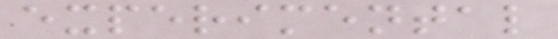experimental
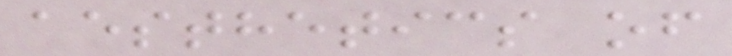aesthetics of
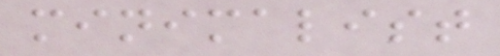minimalist
